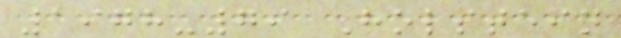1978-79 Holstein
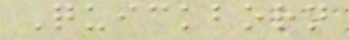Quickborn
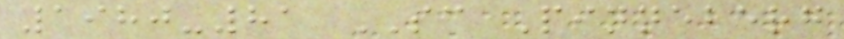1980-81 SC Pinneberg
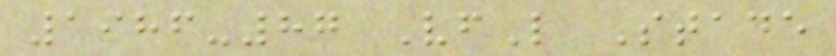1986-87 VfL Stade
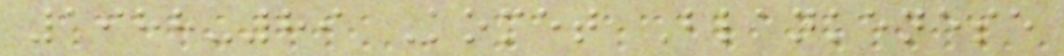1988-89 Komet Blankenese
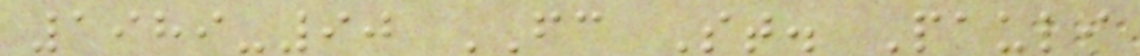1989-90 FC St. Pauli
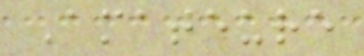Amateure
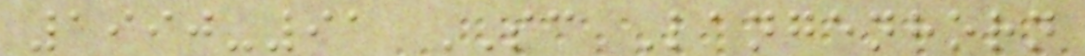1990-91 SC Langenhorn
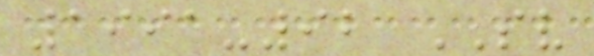1991-92 SV
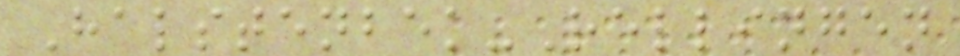Halstenbek-Rellingen
